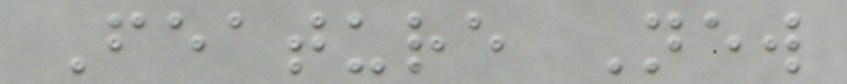Feature New
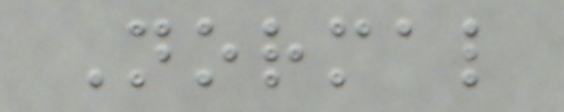Normal
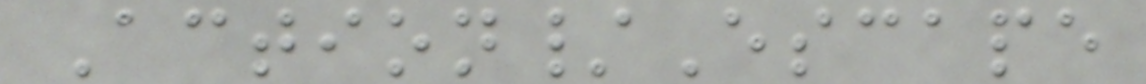Action/Escape
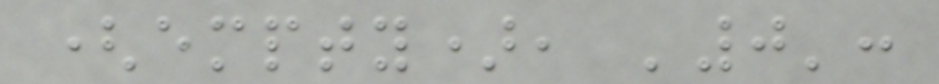(empty), '0':
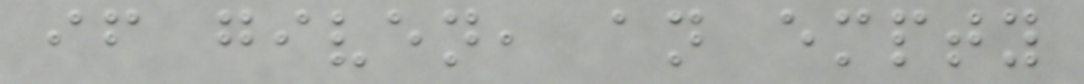if given, an empty
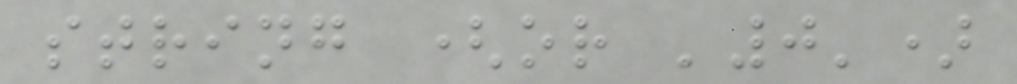string (or '0')
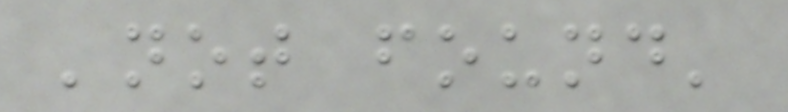'not found'
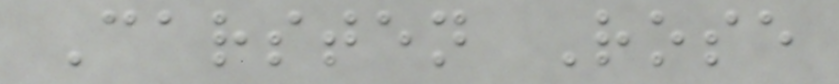Carsten Rose
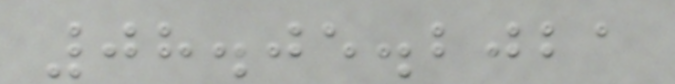08.05.2021
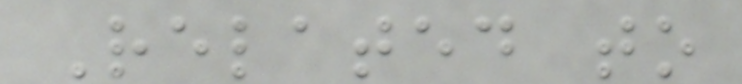Related to
